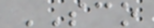SCO
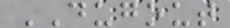DUGOUT
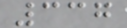337
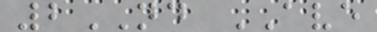2ND AVE
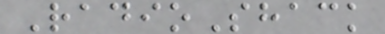RadioShack
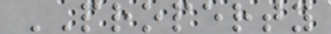PROPERTY
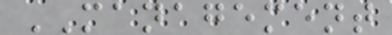MANAGEMENT
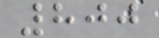800
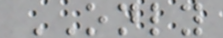ONLY
